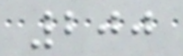200
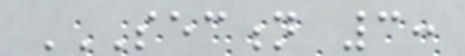SECTION 3:
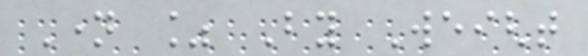Name % By Weight
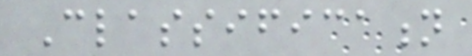Classification
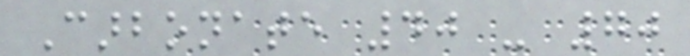Carbonate 40 - 70
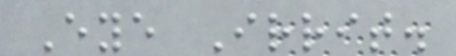Eye Irrit.
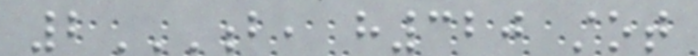2B, H320 STOT
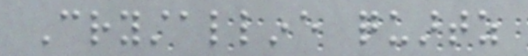Crystalline quartz
